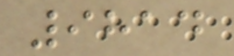9814
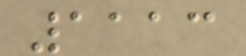1113
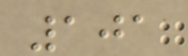101
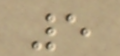5
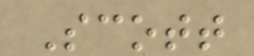Scott
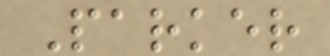Parker
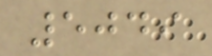5049
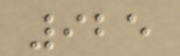925
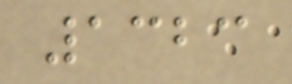1323
